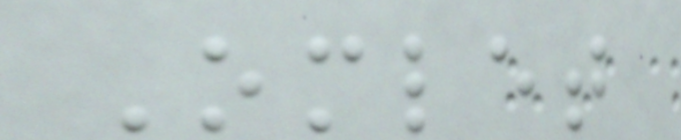Omlet
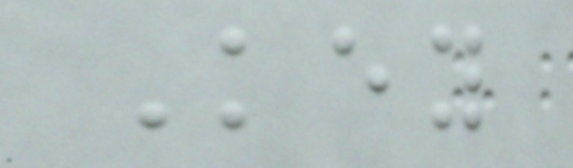Key
